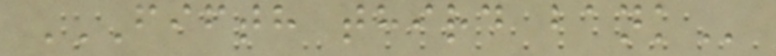FIFTH THIRD BANK
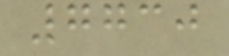7730
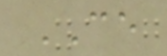CE
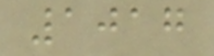1017
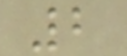2
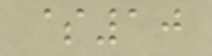$10
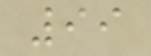99
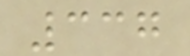337
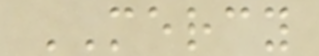MERCY
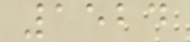1524
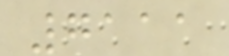7111
